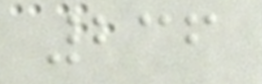236
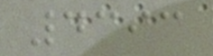4393
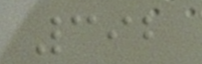392
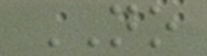NO
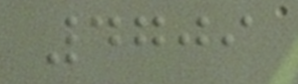4709
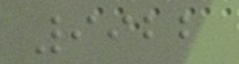9922
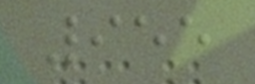955
